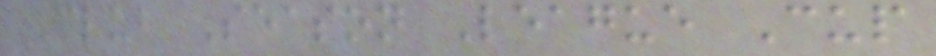Club Season League Cup
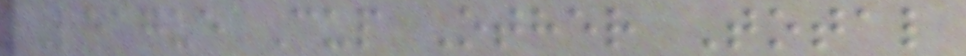League Cup Other Total
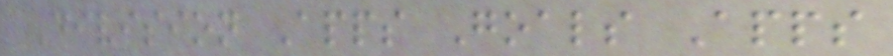Division Apps Goals Apps
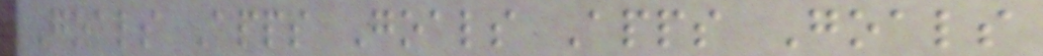Goals Apps Goals Apps Goals
